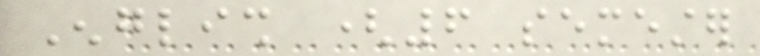English (6 semester
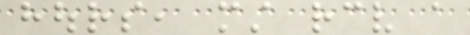hours, must receive a
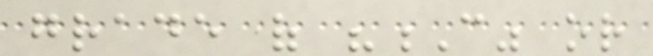grade of "C" or
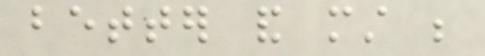better and must be
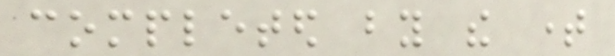completed by the time
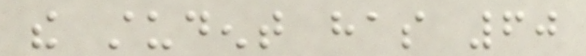the student has 60
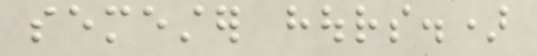semester hours.)
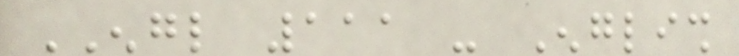ENGL 111 - English
